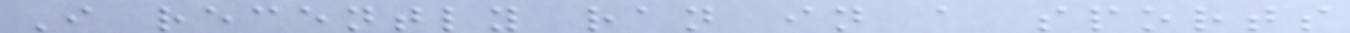I recently ran in a sports
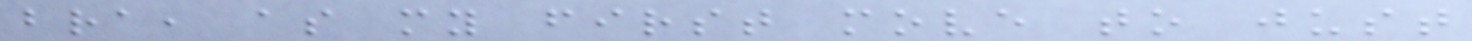bra, as my first move to just
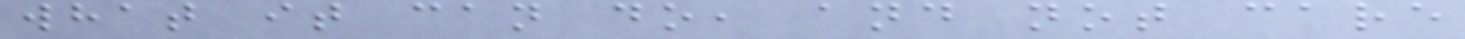what it can do, and not care
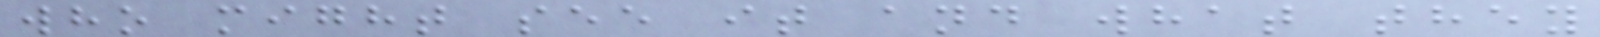who might see it and what they
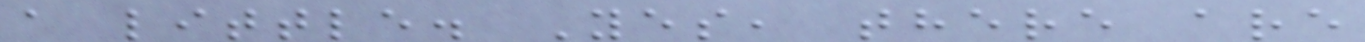a little. Yes, there are
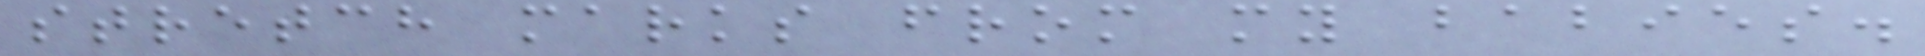stretch marks from my babies.
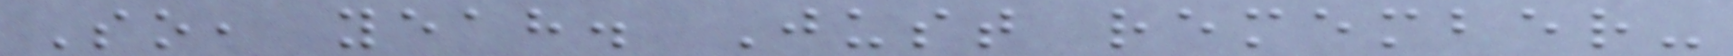So, yeah. Just remember-
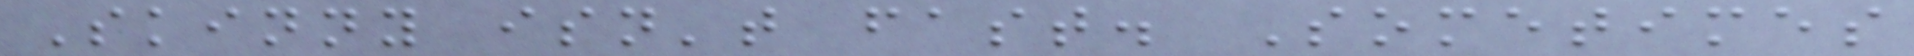Skinny isn't fast. Sometimes
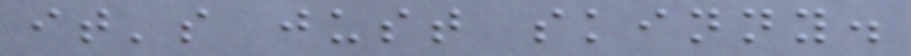it's just skinny.
